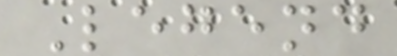Legend
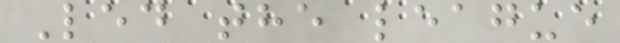Led the league
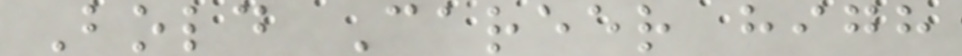Bold Career high
